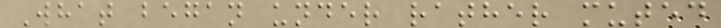What began under rather muted
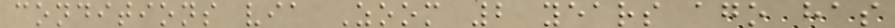conditions via Zoom 2 years ago has
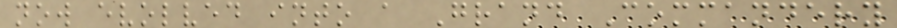now evolved into a Grand Commandery
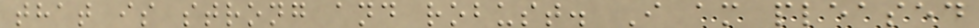that is strong and robust. I am pleased
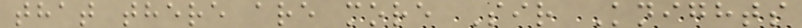that there are more Sir Knights
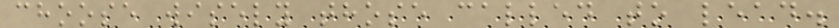choose wisely those called to lead.
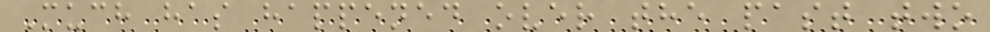Much has happened over the past two
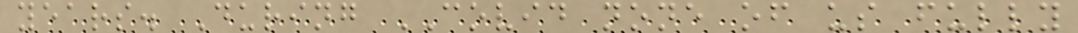years. During COVID none of us fully
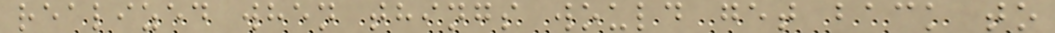realized when things would get back to
